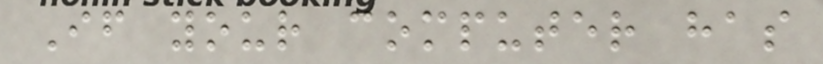If your computer has
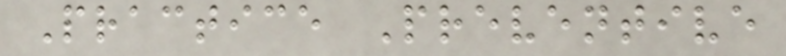Practice Preventive
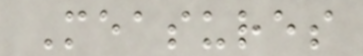Measures
